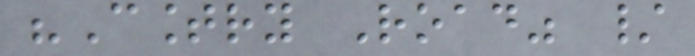"Country Road" /
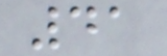41
